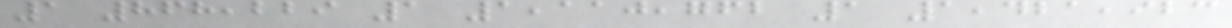1 868,229 1 1,110,762 1 1,421,923
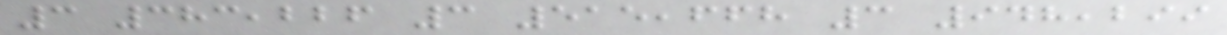3 383,226 3 515,668 3 948,299
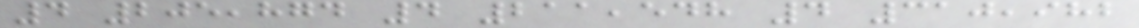4 205,874 4 211,548 4 310,982
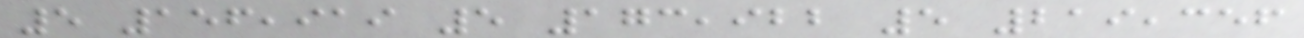5 156,919 5 173,922 5 219,356
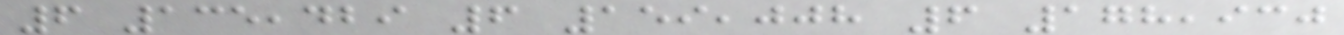6 135,429 6 159,008 6 178,930
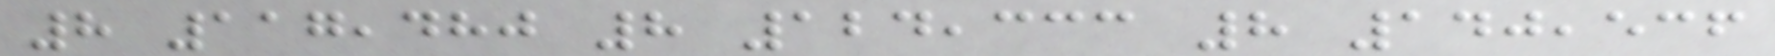8 117,480 8 124,333 8 140,536
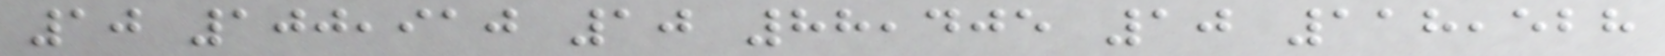10 100,910 10 88,405 10 118,528
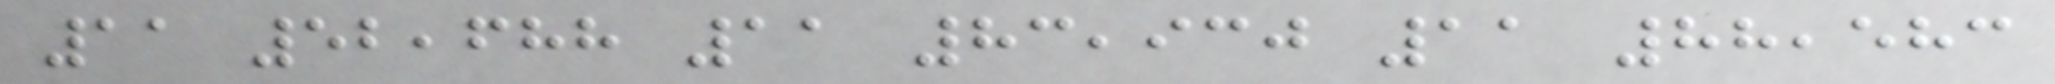11 52,688 11 83,930 11 88,583
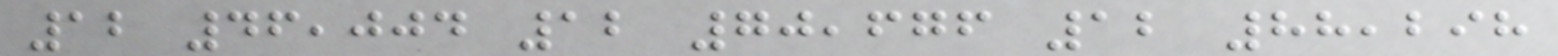12 46,004 12 70,676 12 88,298
